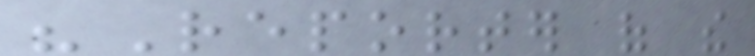"Reporter of the
